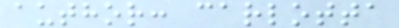author: carlotta
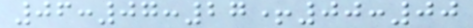06:07:27+00:00
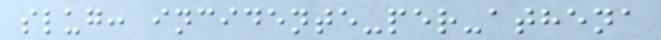slug: incidente-per-athena
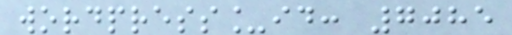wordpress_id: 7085
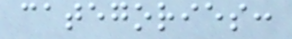categories:
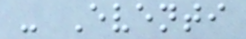- Eventi
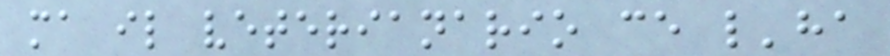ma il veterianario ce l'ha
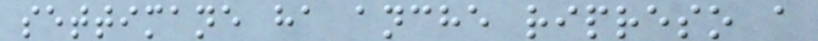settimane ha anche ripreso a
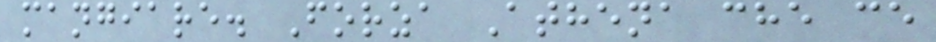mangiare. Forza Athena che ce
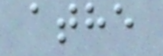athe
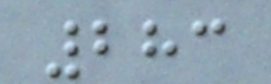283
